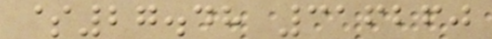$27.48 316260
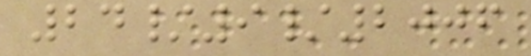24/9/2006
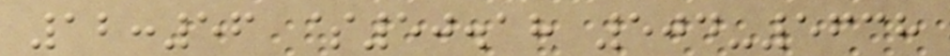12:56 $50.18 504-5638
